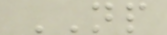NP
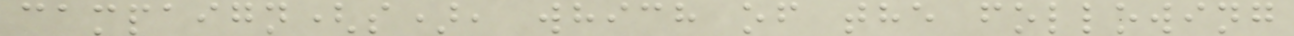campaign(s), which of the following
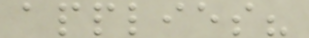applies?
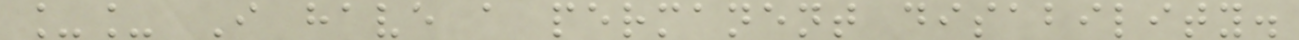__ I have a permanent disability.
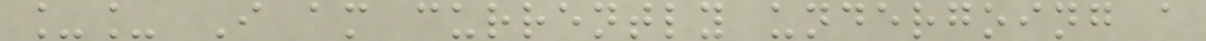__ I am currently undergoing a
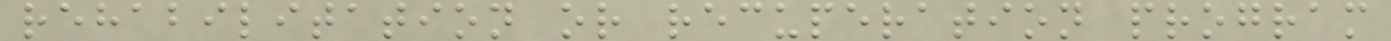rehabilitation or recuperation program
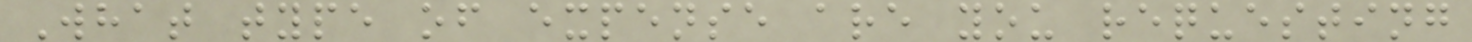What type of expense are you requesting
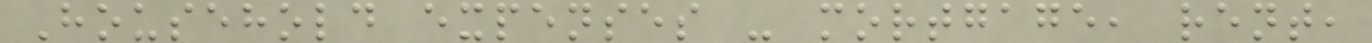Household expenses - mortgage, rent,
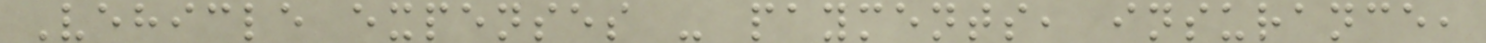Vehicle expenses - payments, insurance,
